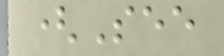(See
